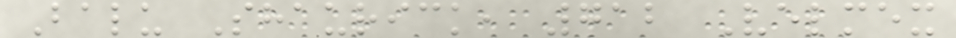Balu Shaurick, 712 Velmex
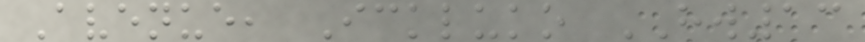Avenue, Ickluko HW13
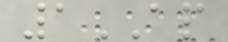1AP
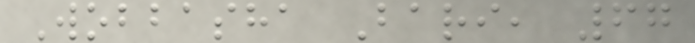Wobbasha Bari, 67
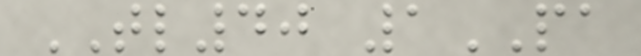TL40 1PA
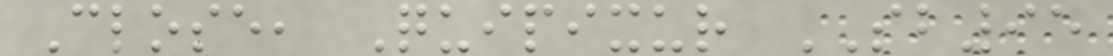Close, Quipixur SB95
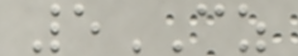5CZ
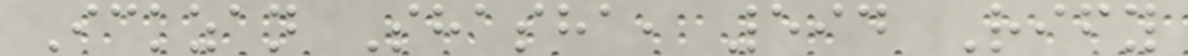Ickzan Shasha, 594 Rify
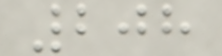208
